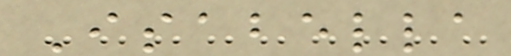Isabella
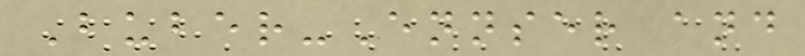Buber-Ennser and
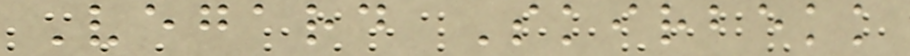Vegard Skirbekk
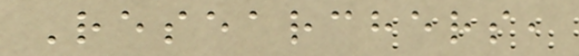Researchers,
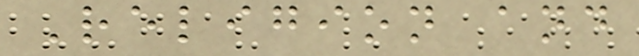Religion and
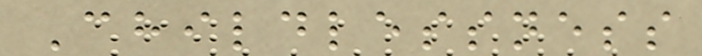Childlessness
